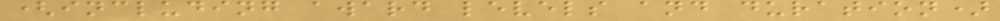(including award levels and duration)
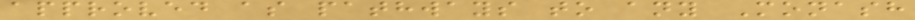approved as pathways to any Monash
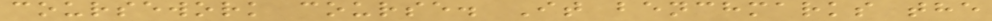coursework course. It benchmarks the
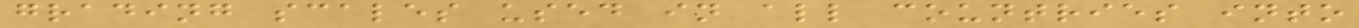grading scales used in all countries into
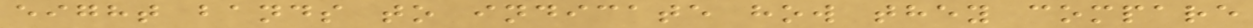eight bands to indicate how they compare
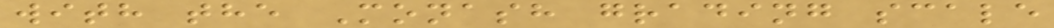with the Monash grading scale
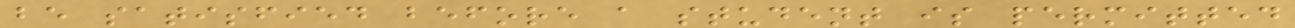be satisfied before a student is permitted
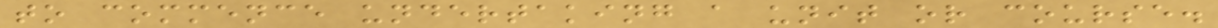to commence undertaking a unit or course.
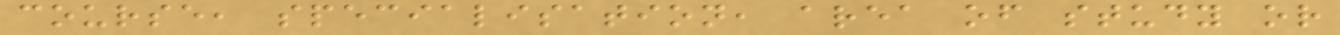course, specialisation, area of study or
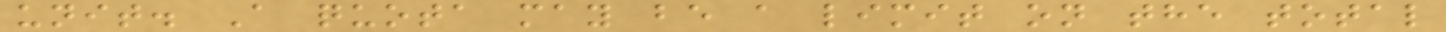unit. A quota may be a limit on the total
